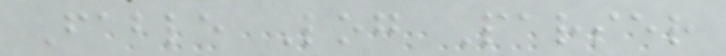Fable Log Parser
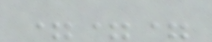===
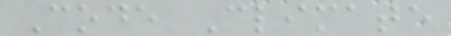Code Climate
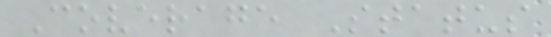Coverage Status
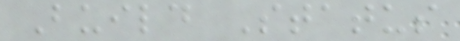Build Status
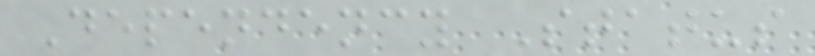Dependency Status
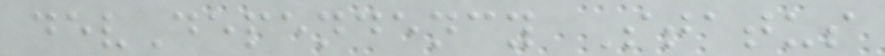devDependency Status
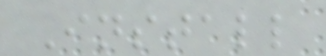Install
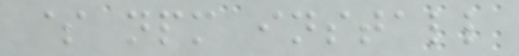$ npm install
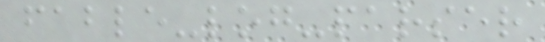fable-log-parser
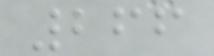266
